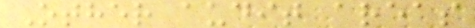Other audit areas
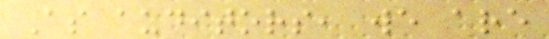As auditors, we are
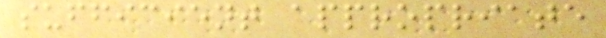sufficient appropriate
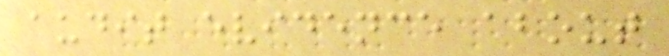audit evidence about
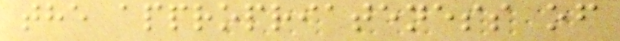the appropriateness of
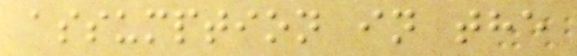assumption in the
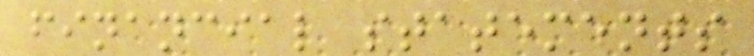financial statements
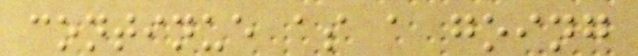continue as a going
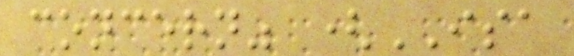concern" (ISA
